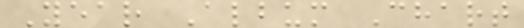Year Album Chart
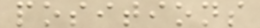positions
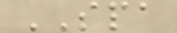SPA
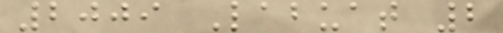2009 Labuat 2
